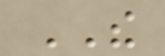THE
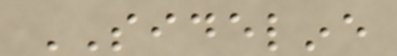SIDELINE
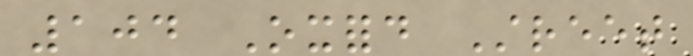104 Oxford Street
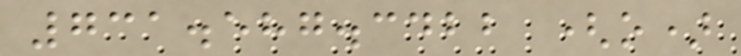731.587.3422 (o)
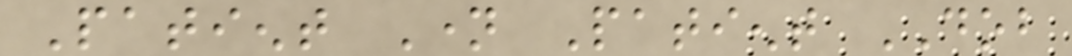Patient Name Patient DOB
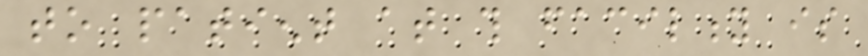to patient at this facility is
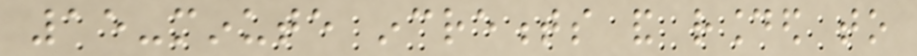15-minute increments and rounded to
